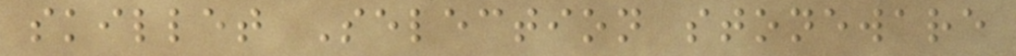skillet Selection stoneware
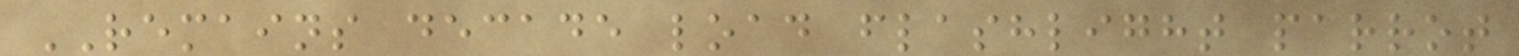REMAINS decade load flashlight parrot
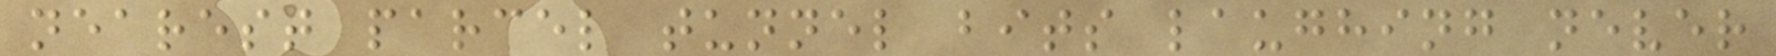nearest parcel tunnel bits laughing never
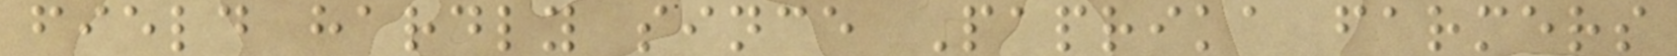field hardly since Paprika farmers
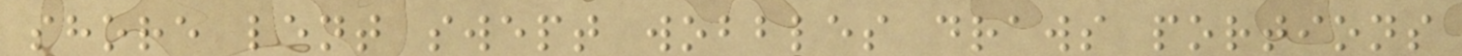shore lent swept wobbles draws portions
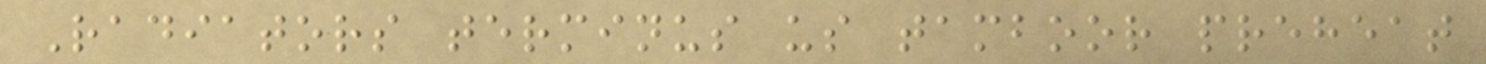Radiators terminus us tamboor preheat
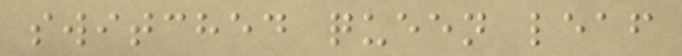switched queen leaf
